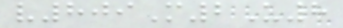v809M2U8
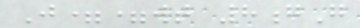J==wt 8gG
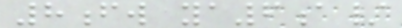8fw ya6a/
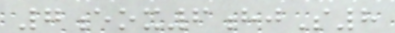7eox6hjS8
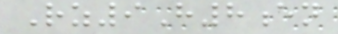Rz9H8en
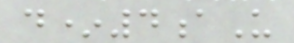d*4aU
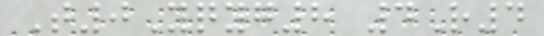T0Yqyg8 4R4
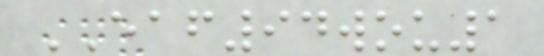EAF94wou1
